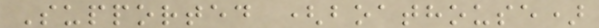Supported (boathouse)
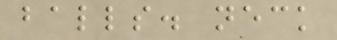balls. neck
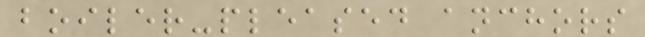boiler-pleased anchors
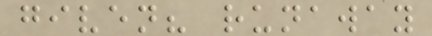given? runaway
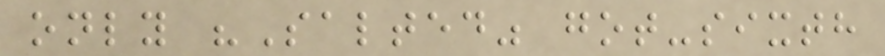only "Salted" got-sixth
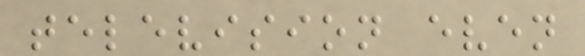television even
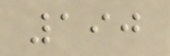190
